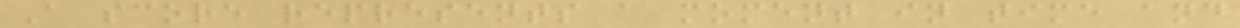A score represents a moment in time and
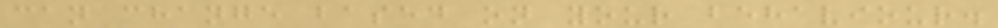can change based on your behaviour.
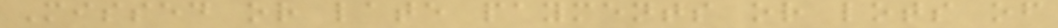Missed or late payments or lots of
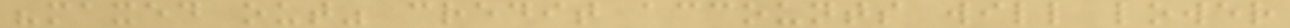"maxed out" credit accounts will lower
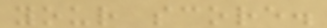your score.
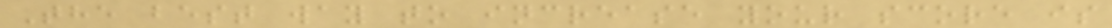The best way to increase your score is
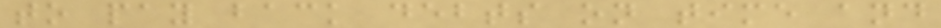to pay back debts on time and
